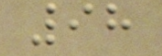98
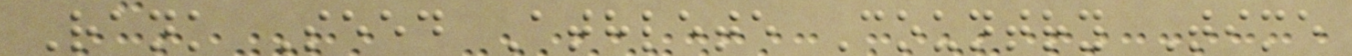Rank Seed Athlete Country Time
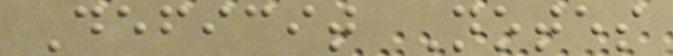Deficit Notes
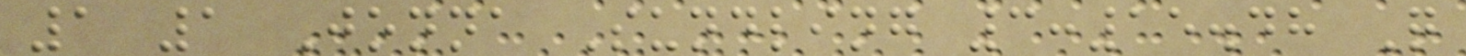1 1 Jonna Sundling 3:15.48 Q
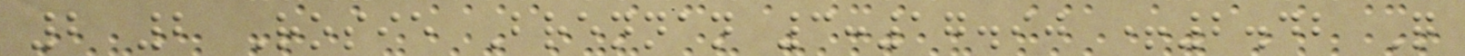2 2 Rosie Brennan 3:17.90 +2.42 Q
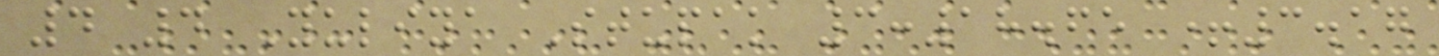4 4 Yuliya Stupak 3:18.65 +3.17
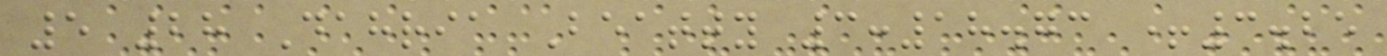5 28 Dahria Beatty 3:18.73 +3.25
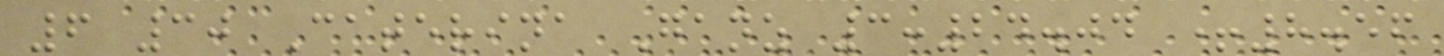6 30 Caterina Ganz 3:24.04 +8.56
